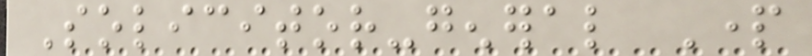Solicitor-general Part
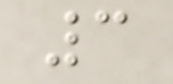3
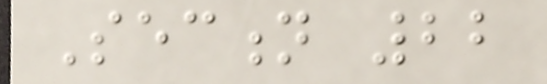Section 22
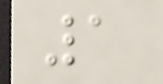1
